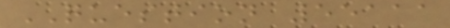QUESTION 55111
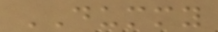DUMMY
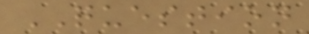QUESTION
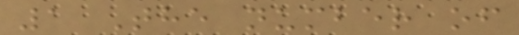1 The number of
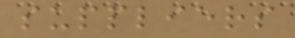suppliers
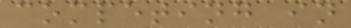competing in
